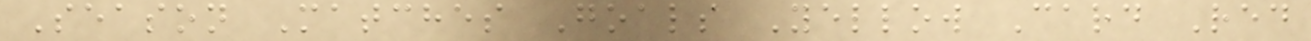Season Matches Goals Yellow Card Red
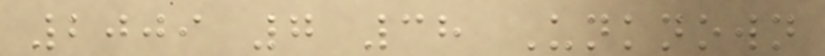2009 7 38 Unknown
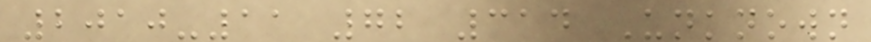2010-11 72 314 Unknown
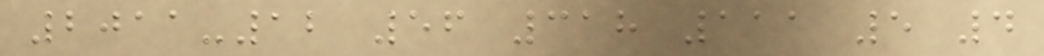2011-12 56 318 111 5 4
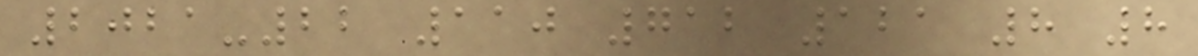2021-22 110 712 121 8 8
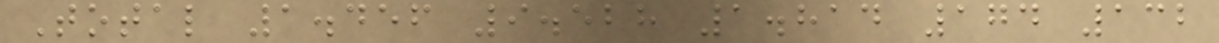Total 1.456 9.528 1.814 174 132
